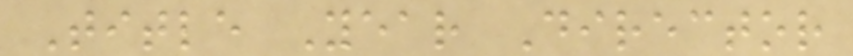Title Year Director
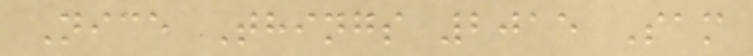Nice Things 2015 Sam
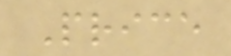Price
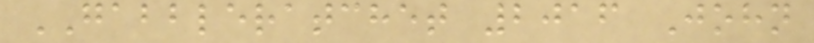GABBLERATCHET 2016 John
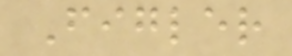Figler
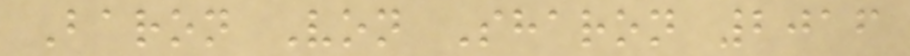Baron Von Sharon 2016
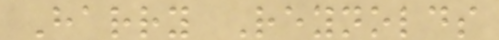Harry Reynolds
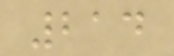214
